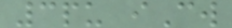3pu iCw
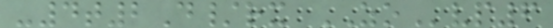-4t2D/rx ZOvp6
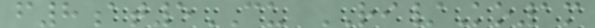f8at5CU RI/Ko1m
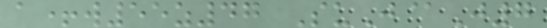a+w55z47 SuJ@J7
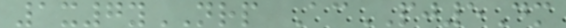1x7yNRP AcPJ5Dm
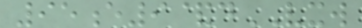95e9&dVXW
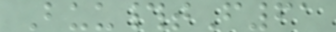Buu#tF61
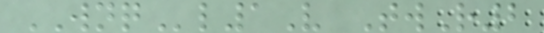WNQl1V TwR2
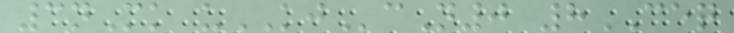3nMk uKJcN0 8CEQ
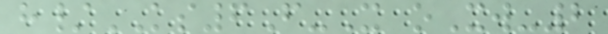h/KS6F-X oXw-2
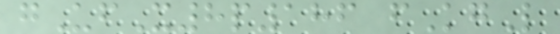gUfX8p186 fKgL
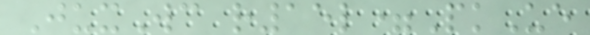JuxWc r15l=PkUe
